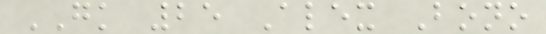GK 25 Alex Bono
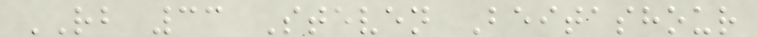RB 33 Steven Beitashour
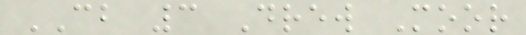CB 3 Drew Moor
